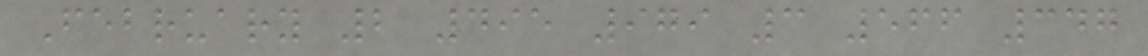February 2 495 979 3 566 347
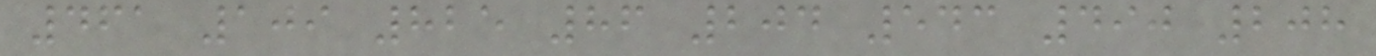461 109 825 86 204 543 490 208
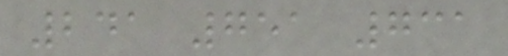241 751 731
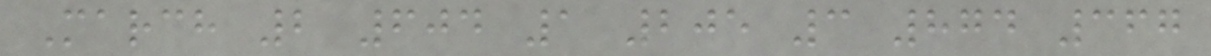March 2 604 1 205 3 874 367
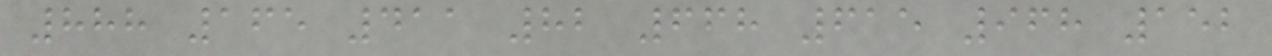888 165 411 82 668 615 968 152
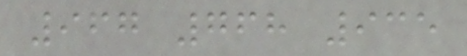967 768 935
